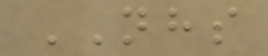NHS
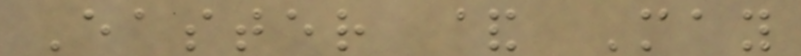Easter & May
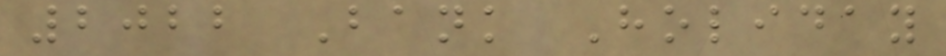2022 Bank Holiday
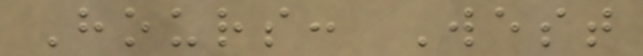Hours: West
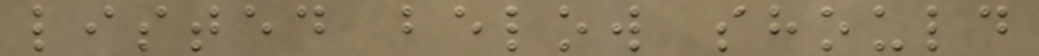listed below should
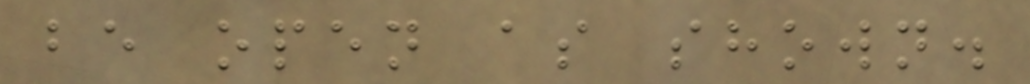be open as shown.
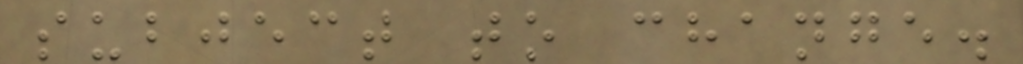subject to change.
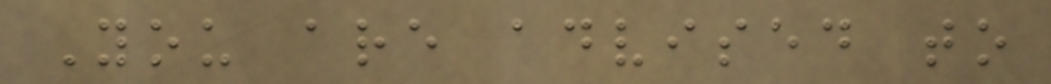You are advised to
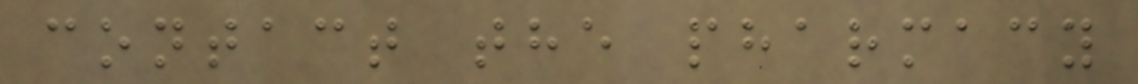contact the pharmacy
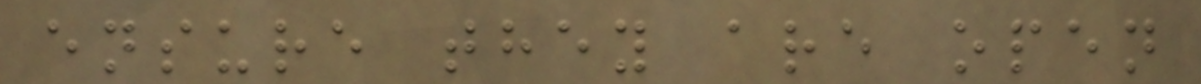ensure they are open
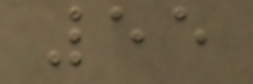55
